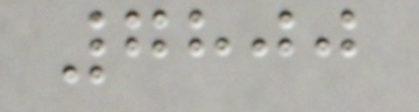7800
